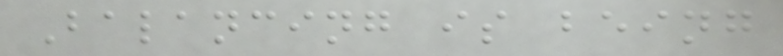Balancing is being
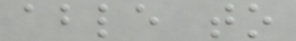able to
